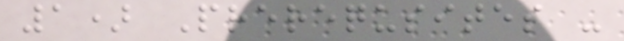1) Prerequsites -
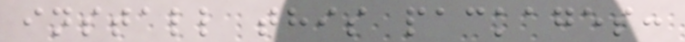install this packages:
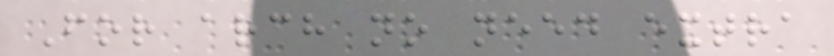For arch no need extra
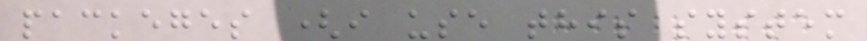packeges (i use this system
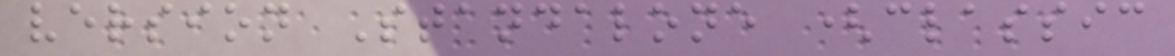version Standalone (classic
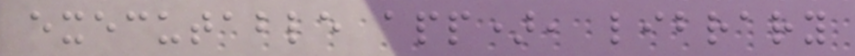executable app), library
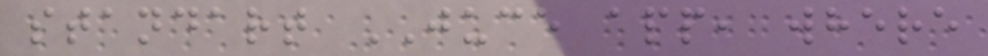standart JUCE app, where
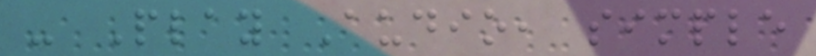- Play Audio, simple
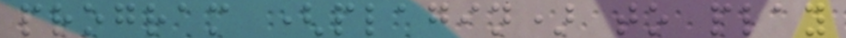program (plagin) to play
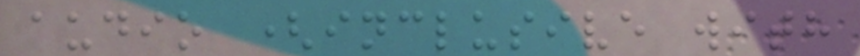audio (inclusive with
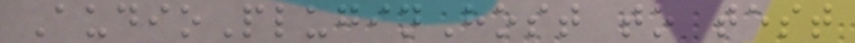AudioPluginHost to test
